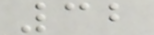32
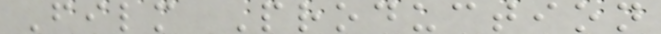Film Production
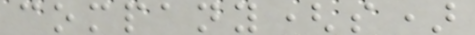company(s)
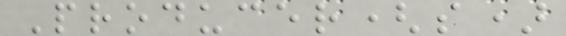Producer(s)
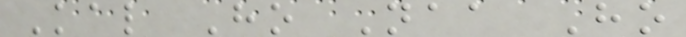Kal Ho Naa Ho
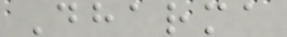Dharma
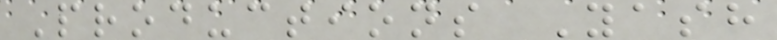Productions Yash
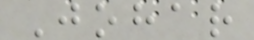Johar
